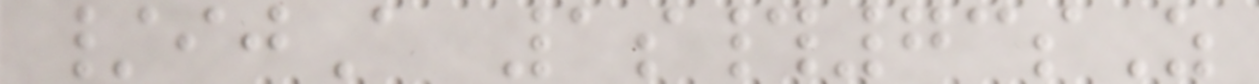/ijA 1s#73sZ
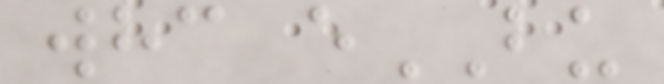whc eBU
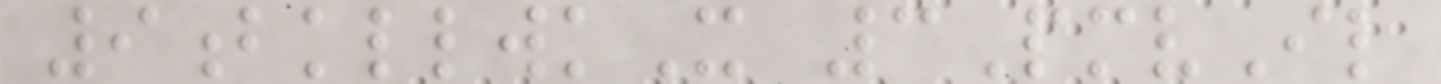9bkllwkX 3PmvIl
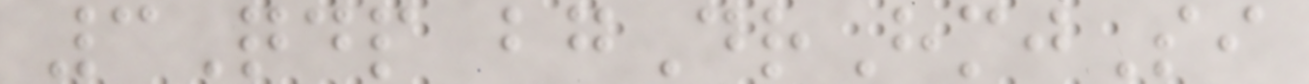3Qdp bgDrHmjSi
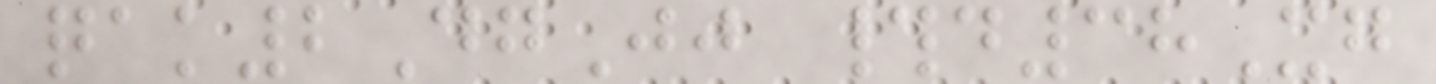qak2DgJj #d38Xg
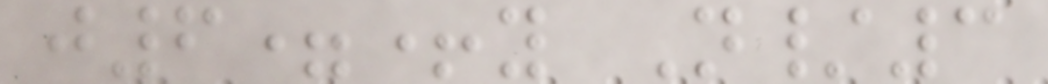j6=+y N/3
